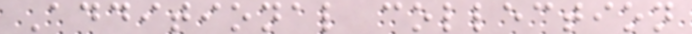Additional collection
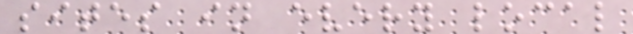sites in every local
